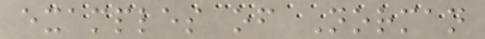examples of Norman
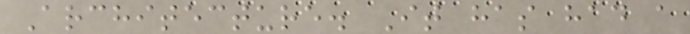Architecture. It has had a
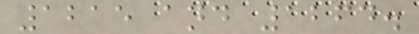1215 and 1264.
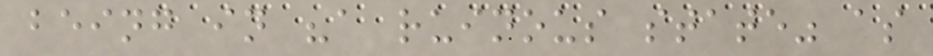being in "a ruinous state" as
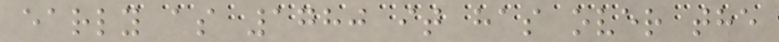early as 1780 it has over the
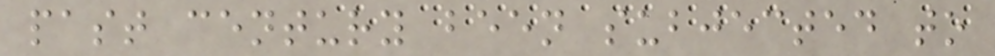past century been subjected to
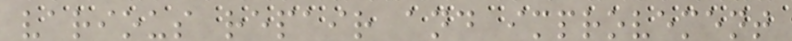various repair and improvement
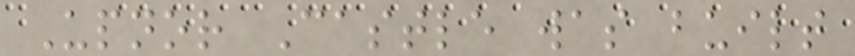Upnor Castle was built
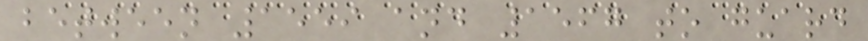between 1559 and 1567 to guard
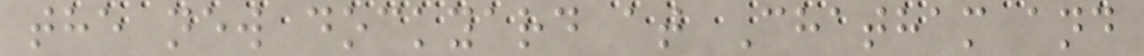the new dockyard at Chatham and
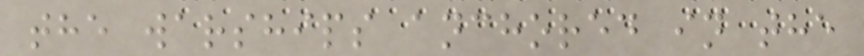the warships anchored in the
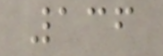136
